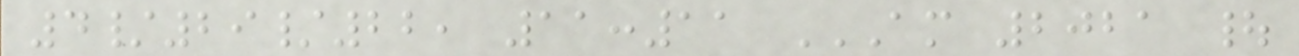4/29/22, 11:11 AM 2021 |
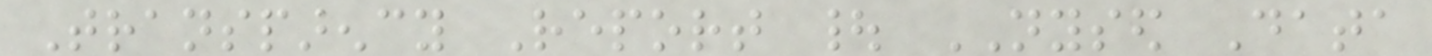Transparency Report | NYSED Data
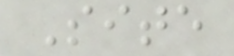Site
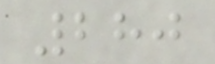280
